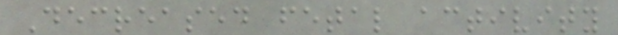Decreased fetal activity
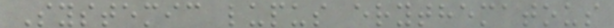Systemic lupus erythematous
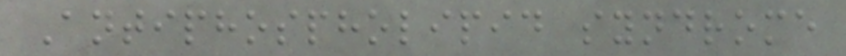Antiphospholipid syndrome
